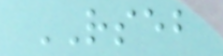RSEB
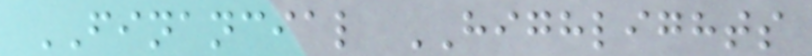FINANCIAL HIGHLIGHTS
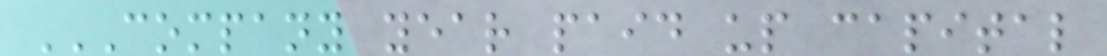COMPANY YEAR PAID UP CAPITAL
